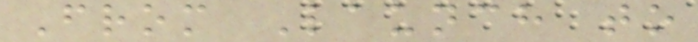From Launch to
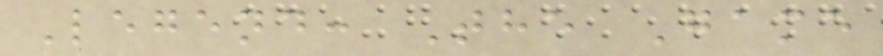Legend: The Game
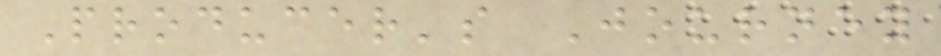Producer's Journey
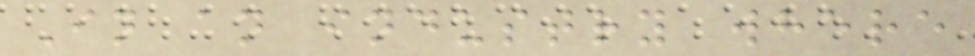In an industry where
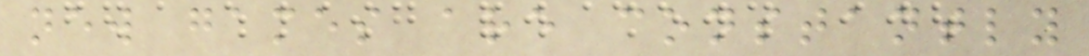new games are constantly
